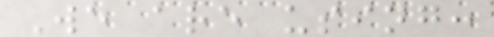We are using:
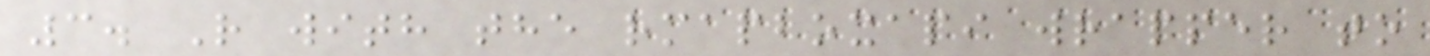3. R with the rmapboxapi wrapper to
